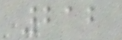212
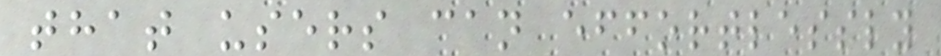that users can effortlessly
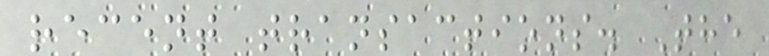recent transactions. The
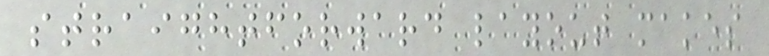straightforward layout makes
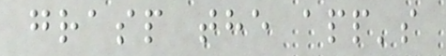grasp the app's
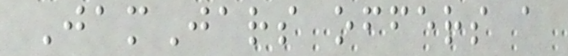JamJars offers a
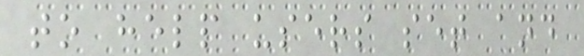to help users set and
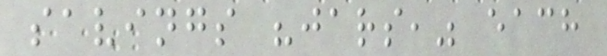savings "jars," each
